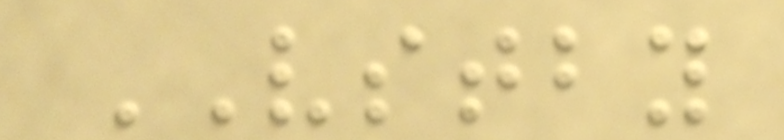VSTBY
